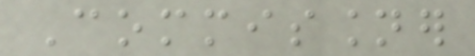Commissioner
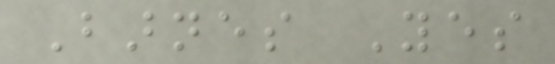Barnes Yes
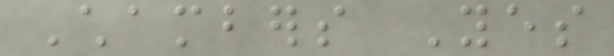Chambers Yes
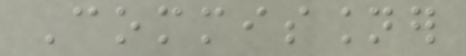Commissioner
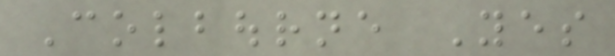Colbourne Yes
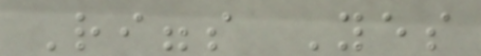Riggs Yes
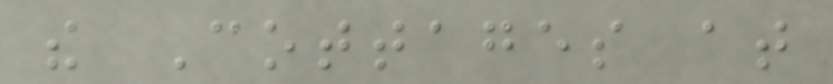the Cottages at
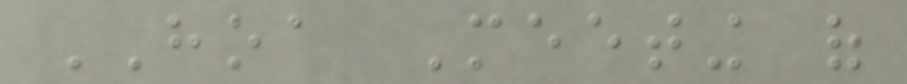HOA Meeting of
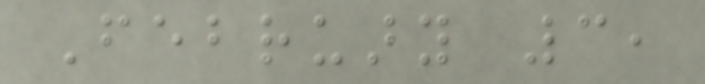February 3,
